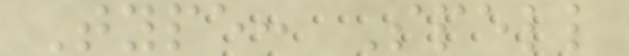Type: Spell
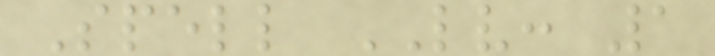Spell LV: 1
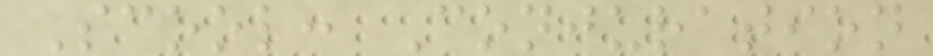Scool: Conjuration
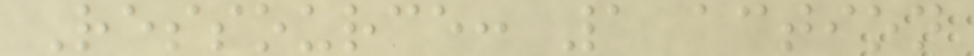Ressource: 1 action
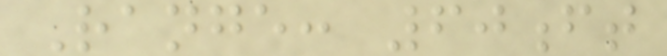Range: 60ft
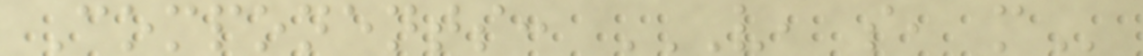Components: V, S, M
